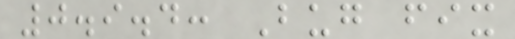0.9.4: Bug fix
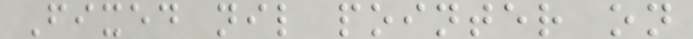Fixed nil pointer on
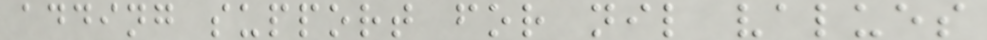adding support for nil values
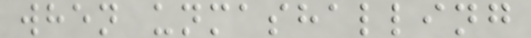when unmashalling
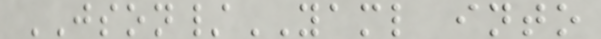JSON/YAML into
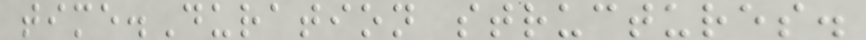time.Duration structures.
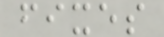fixes
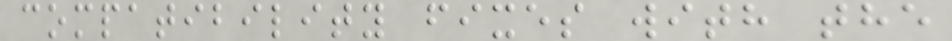compatibility fixes with the
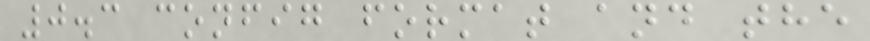0.3 config format and the
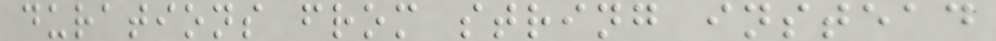durations from string instead
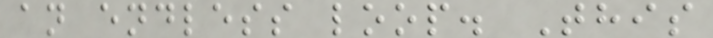an endless loop. This
